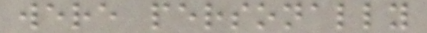were personally
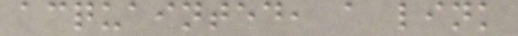acquainted, a link
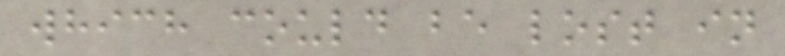which could be lost in
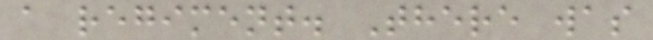a regiment. There was
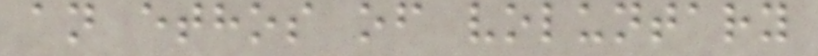an ethos of voluntary
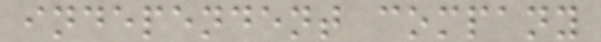independent company
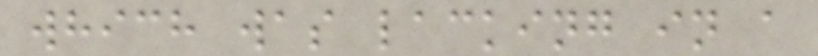which was lacking in a
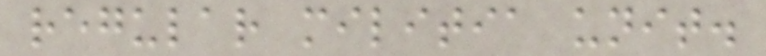regular militia unit.
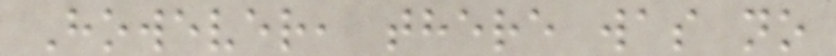However, there was no
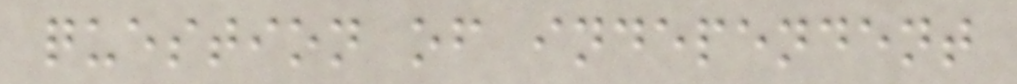question of independent
